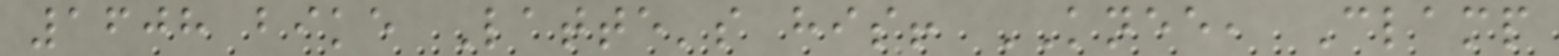1608 bike Latte's his! KNEE, Clamp
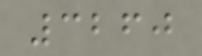3260
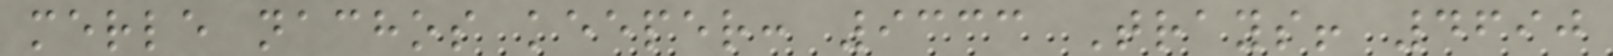merle nachos keeper: 9333 Trays! 4690
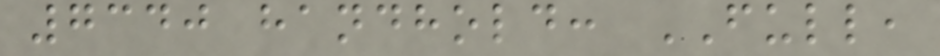7340 handhold: FULL,
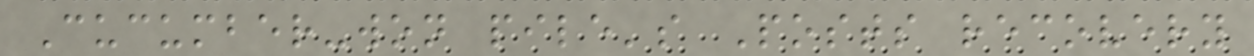Cucumber-won pile's Posts recovery
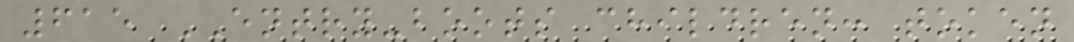615 ENTRY-boots children: token
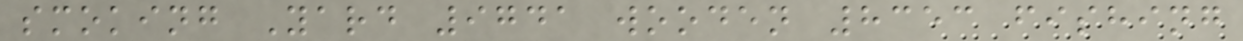smoking Yard 9741 wooden 8353 fishing
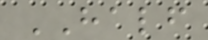HALF
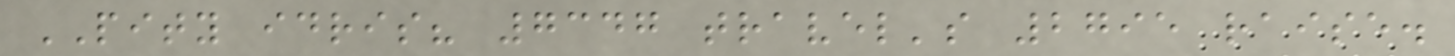PITY idris? 7347 travel's 2795 raise.
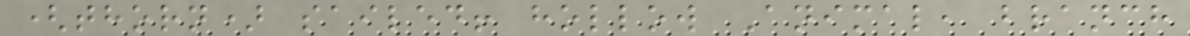(thorn) sailed! hollow Animal, branch
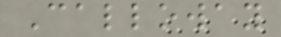Calloway
